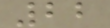22
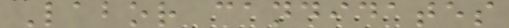Labor candidates
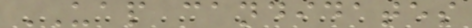UAP candidates
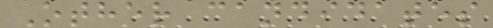Other candidates
